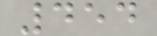454
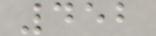452
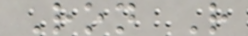Ron R
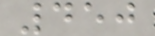450
